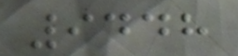9448
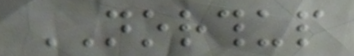NORTHUP
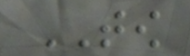TOW
